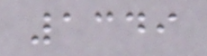1349
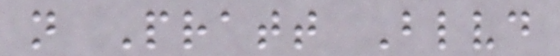n Pratt Blvd
